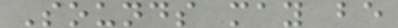Sounds may be
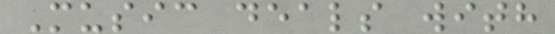Music deals with
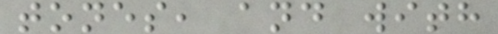tones, and with
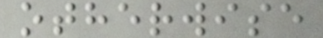otherwise
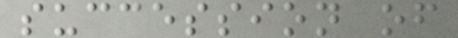succession of
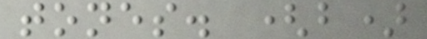tones. (b)
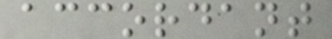accordant
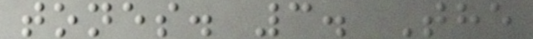tones. 3. The
